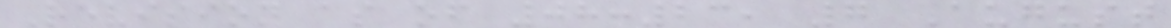Revision as of 08:23, 7 August
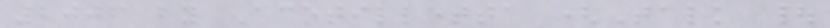2006 by Acotilletta (Talk |
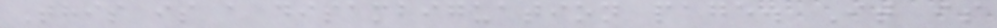This is a disambiguation page. It is
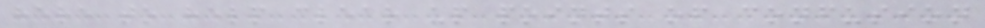here to help clear up points of confusion
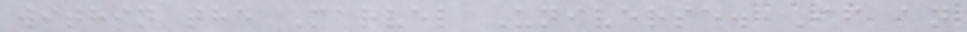within the Marvel Universe. If an
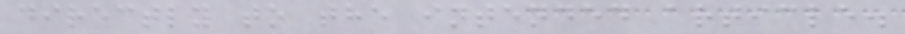directly to the intended article.
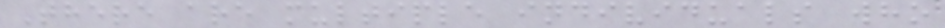There are multiple individuals who
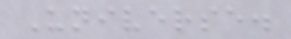Universe.
